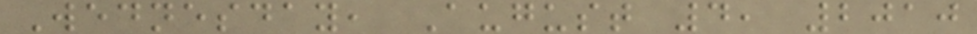Wednesday, August 4, 2010
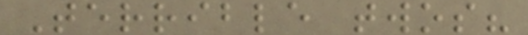Terrible twos?
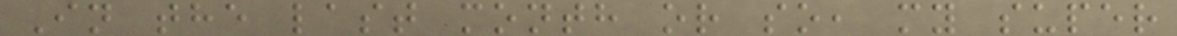In the last month or so, my super
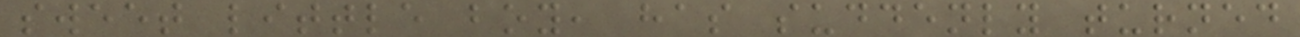sweet little boy, has suddenly turned
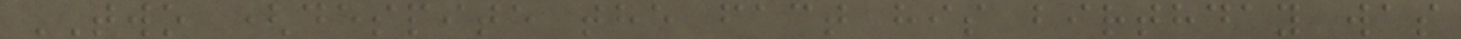TWO (despite the fact his birthday was
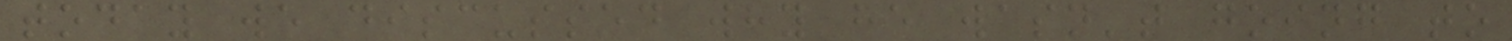today we discussed why he wasn't going to
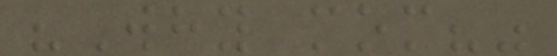"Why mom?"
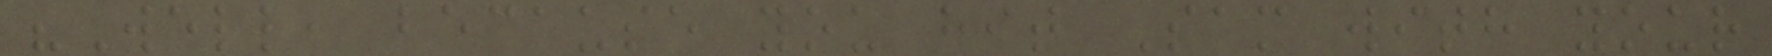"Well, because you hit Sam with your
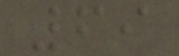69
